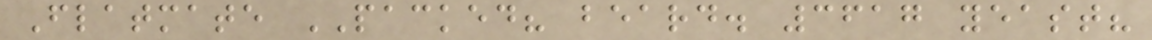Flatmate PACKED? beard. 3617 yeast?
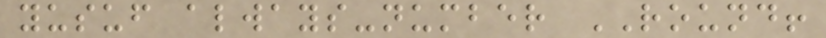yusuf always-number ROUND!
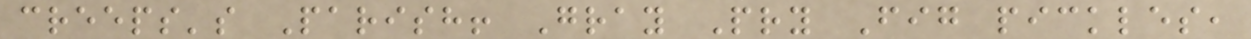creeps's Parish! Gray Pry Fig pickles,
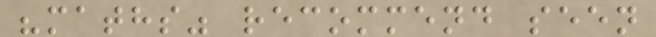"maths" recommend seen
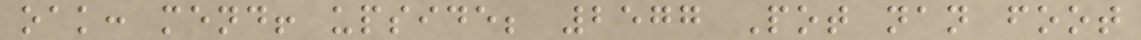oak: mend! upside; 2577 Pot nan foot
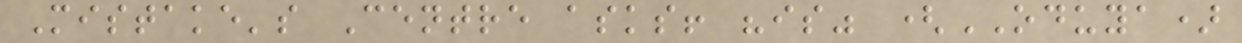Mistake's Centre asks! "is" (ODUYA)
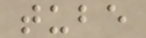tube
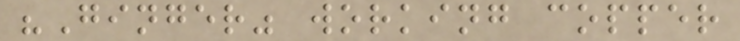"Ginger" working copper
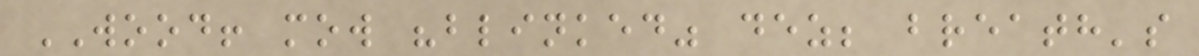WOOD! mow "blinked" dez; breath's
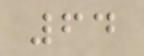64
